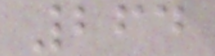264
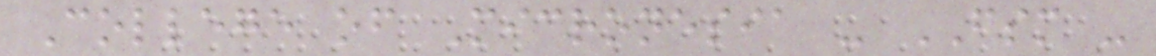College of Micronesia - FSM -
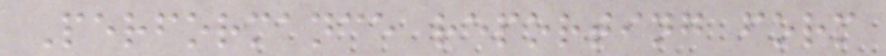Performance reporting form
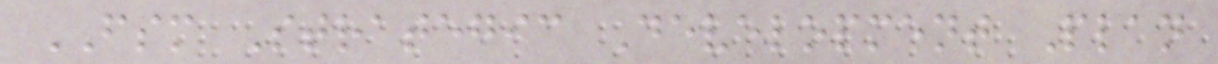FSM Strategic Development Plan
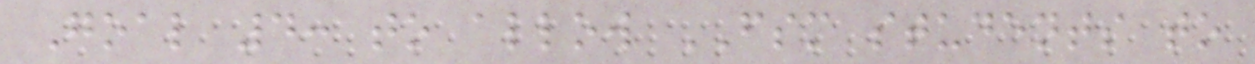Goal 4: to allow FSM students to
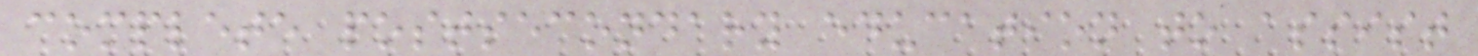complete postsecondary education to assist
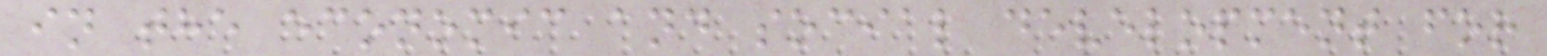in the economic and social development for
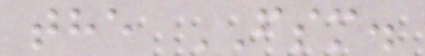the FSM.
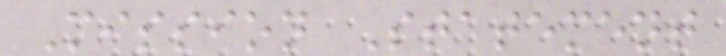Mission Statement
